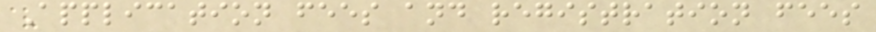Application fees and registration fees
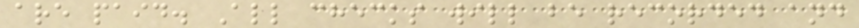are paid. All checks will be recorded and
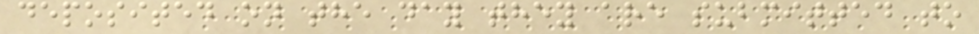deposited on the day they are submitted to
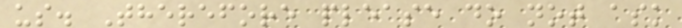us. Therefore please do not ask
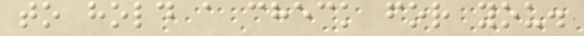to hold a check for you.
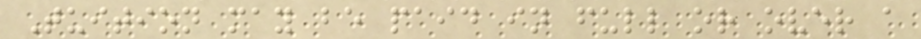Tuition may be paid in full or over a
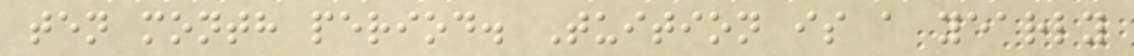ten month period. Tuition is a yearly
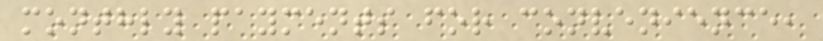monthly payments for convenience,
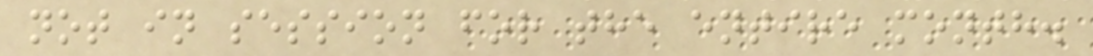not in session for the entire month.
